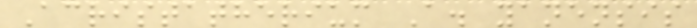Acristatherium A. yanensis
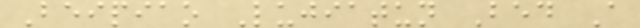Beipiao Lujiatun Bed A
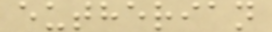eutherian
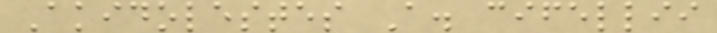Akidolestes A. cifellii
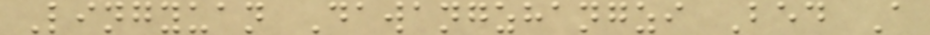Lingyuan Dawangzhangzi Bed A
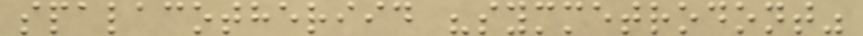spalacotheriid "symmetrodont"
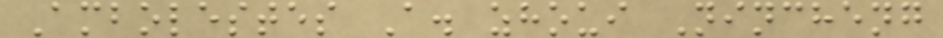Ambolestes A. zhoui Nincheng
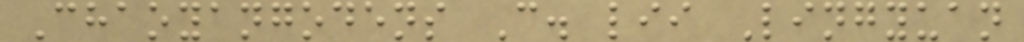Chaoyangodens C. lii Lingyuan
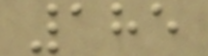185
